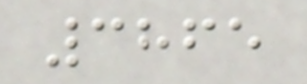3865
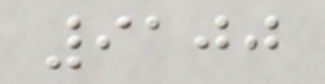9100
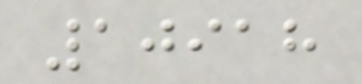10918
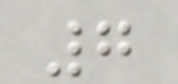7
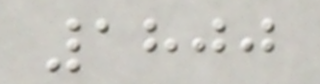1800
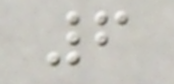6
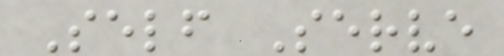Self Serve
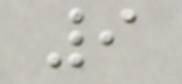9
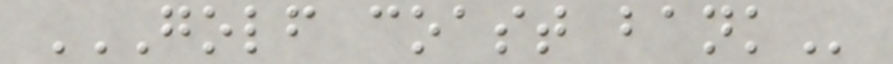GOLF COAST BANK
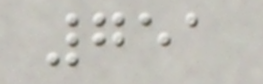751
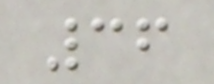36
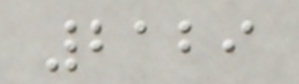2129
